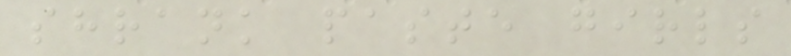shrank paste girls
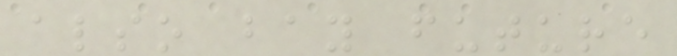also bay future
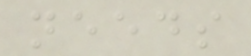needs
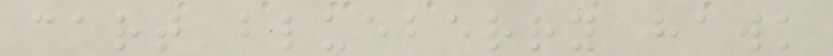cart blueberry hawk
